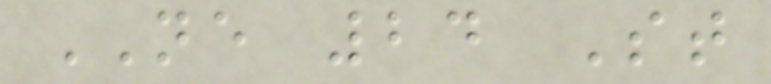NE 24 St
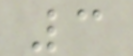3
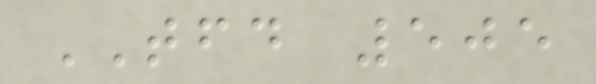TFD 505
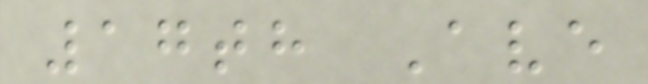17th Ave
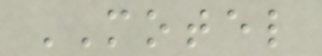MOTEL
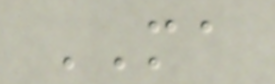MA
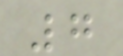7
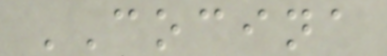COCINA
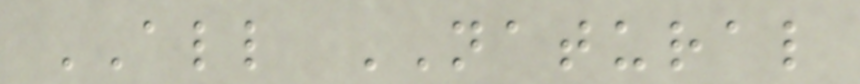ALL NATURAL
